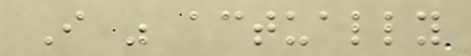I was actually
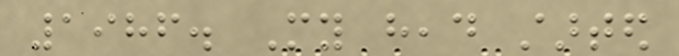1986. My head started
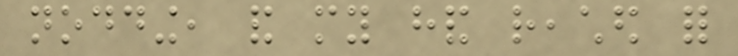nodding, and my hand reached for
